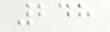248
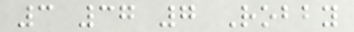3 37 7 Robby
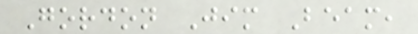Gordon Jim Beam,
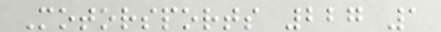Motorsports 227 1
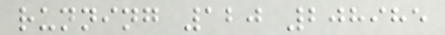running 120 208985
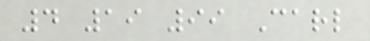4 19 99 Carl
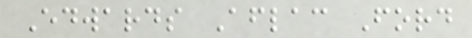Edwards Aflac Ford
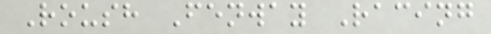Roush Fenway Racing
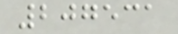207531
